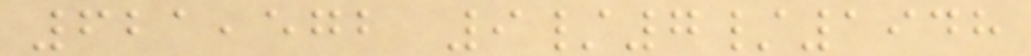621,572 9/7/1948
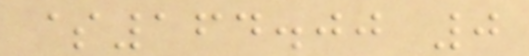$164.00 0
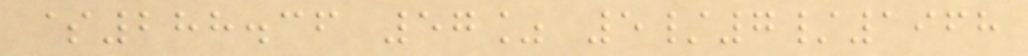$288.36 57% 5/7/1968
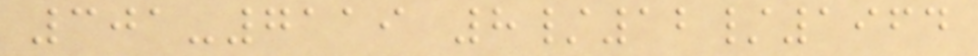301-7119 8/12/1964
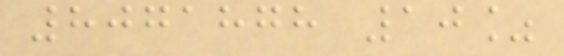8071878 10%
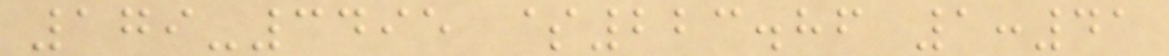179-3495 $223.86 1:41
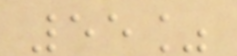55%
